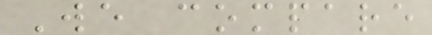We compare
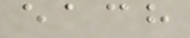each
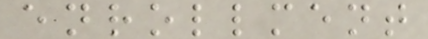enrollment
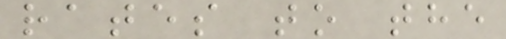rates to the
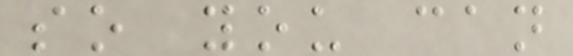so you can
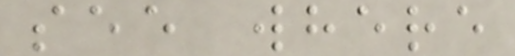see where
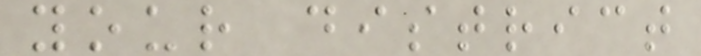your district
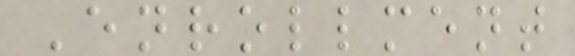Enrollment
